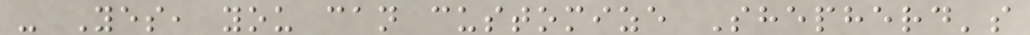- Yes, you can customize Shepherd's
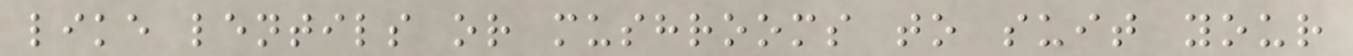like lentils or mushrooms to suit your
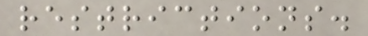restrictions.
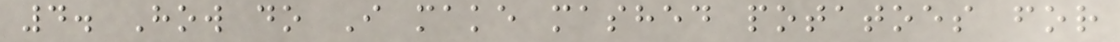4. How do I make mashed potatoes for
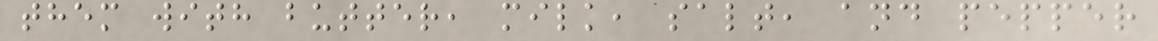them with butter, milk, salt, and pepper
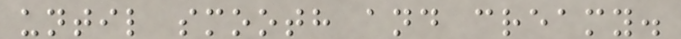until smooth and creamy.
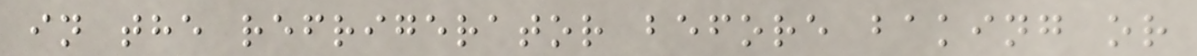in the refrigerator before baking or
